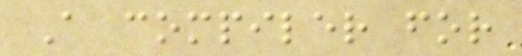A compiler for
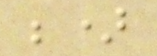;)
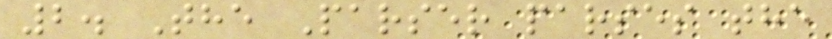2. The Parser parses the
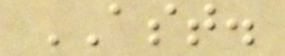AST.
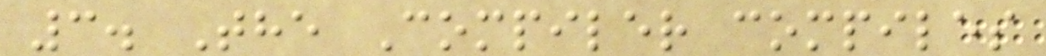3. The Compiler compiles
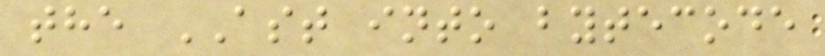the AST into bytecode
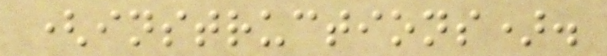(instructions).
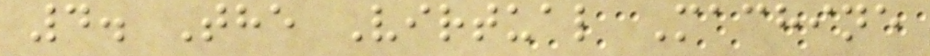4. The Virtual Machine
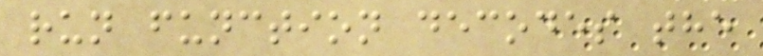run function decodes the
